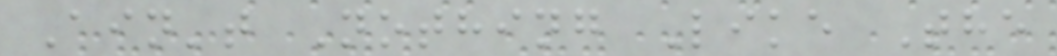Ain't Nothing Like The
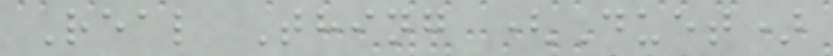Real Thing (Duet)
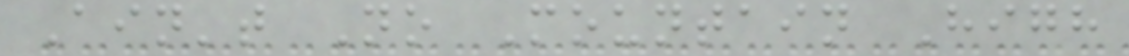Ain't No Mountain High
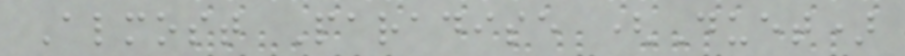Almost Paradise (Duet)
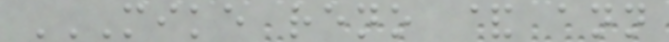MIKE RENO & ANN
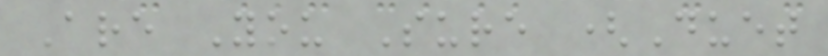Are You Sure (Duet
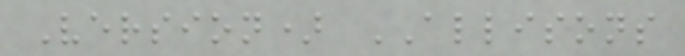Version) ALLISONS
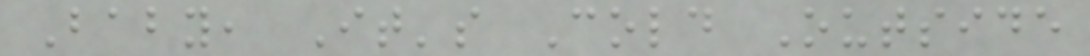Baby, It's Cold Outside
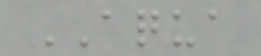AQUA
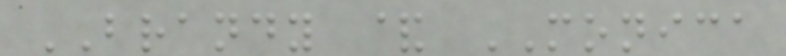BRANDY & MONICA
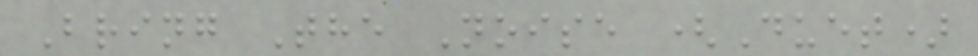Bring The Noise (Duet)
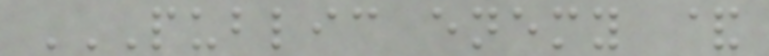PUBLIC ENEMY &
